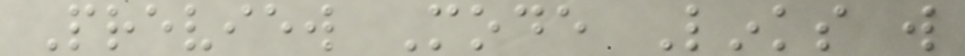Preview Mode Links will
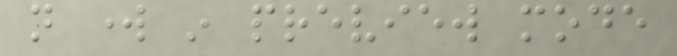not work in preview mode
